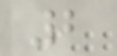2
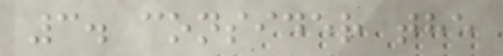3. consider the
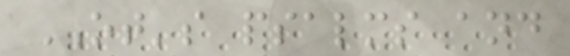OT's psalms and
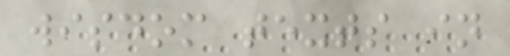wisdom texts in
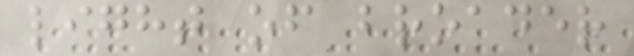light of broader
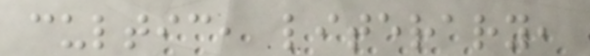cultic, literary,
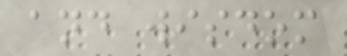and wisdom
